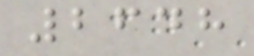2648
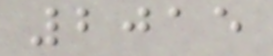2015
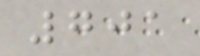701
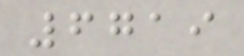6719
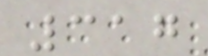317
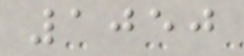1050
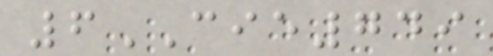6CIE749
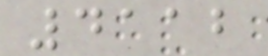4112
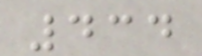434
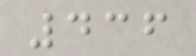436
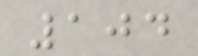104
